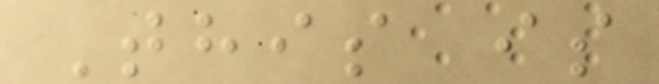This is
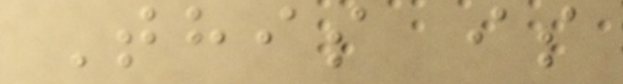This is
